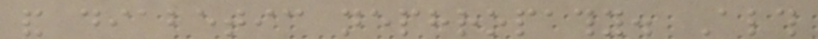and diabetic nephropathy. Although
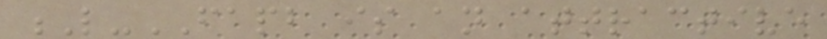L-FAPB is an attractive
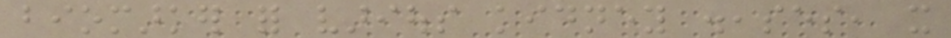biomarker for various kidney diseases, it
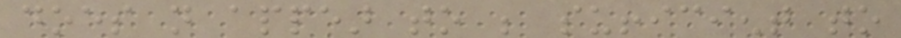does not appear to be sufficient to
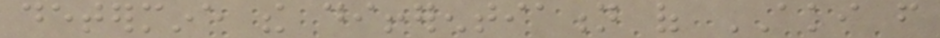determine the differentiation of AKI from
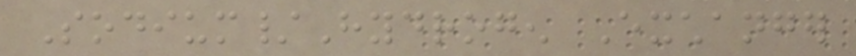Sodium/Hydrogen Exchanger
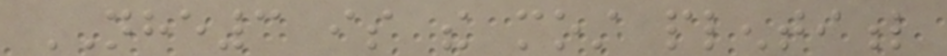NHE3 is the most plentiful
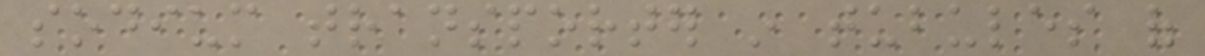sodium transporter in tubules of
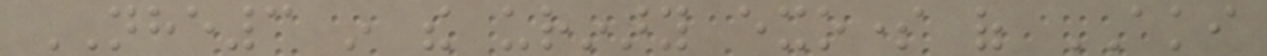NHE3 in the urinary exosome of AKI
